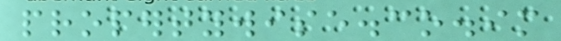propertywise.co.im
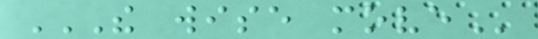THE WISE MOVE
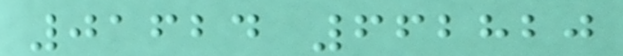01624 662820
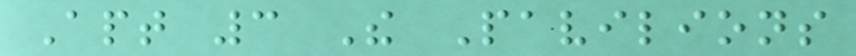Apt 3 The Pavilions
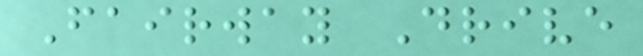Fairway Drive
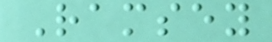Ramsey
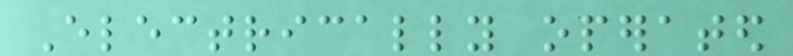Electrically operated
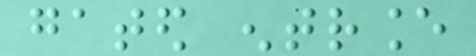gated entrance
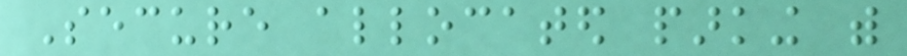Secure allocated parking with
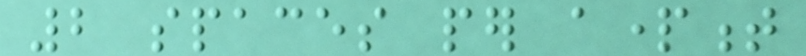2 spaces per apartment
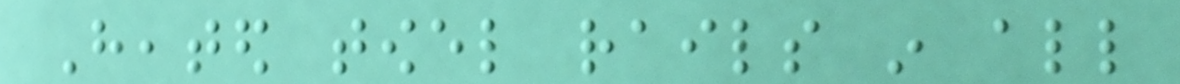Heated towel rails in all
